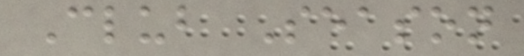Club Season
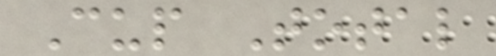Cup Total
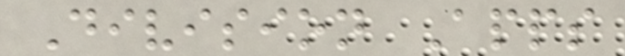Division Apps
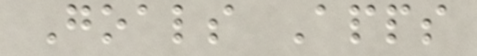Goals Apps
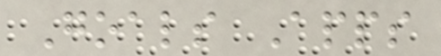Goals Apps
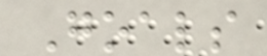Goals
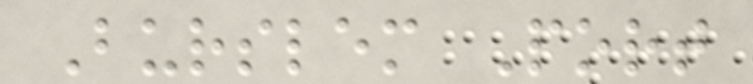Burslem Port
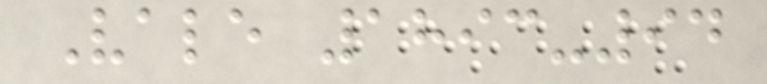Vale 1893-94
